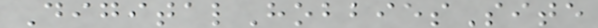DigitalHobbiesSite
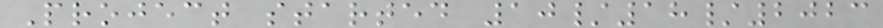Project started 10/18/2023
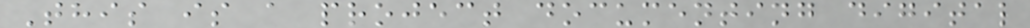This is a project documenting digital
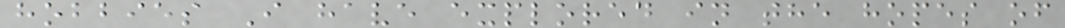hobbies I have explored in the hopes of
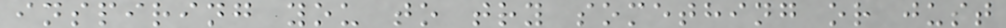inspiring you to try something or just
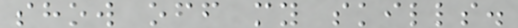show off my skills.
